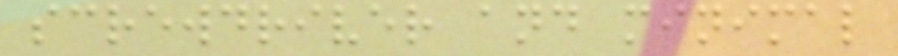screwdriver and minimal
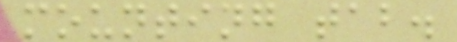mounting tab.
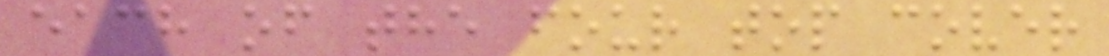each of the four top cover
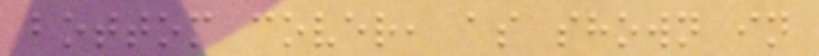bottom cover, as shown in
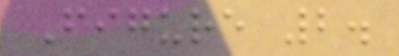Figure 2.
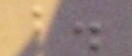b.
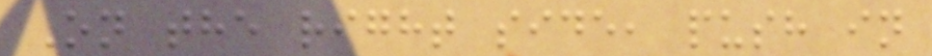On the right side, push in
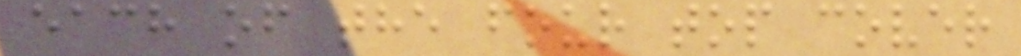each of the four top cover
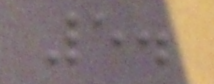5.
